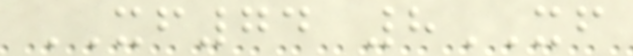XF74 8XF
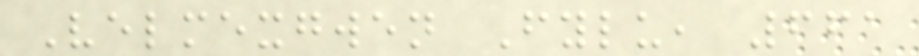Velmexgwen Fylu, 661
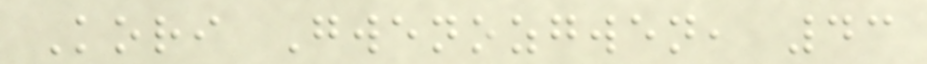Kori Gwenozgwen, 43
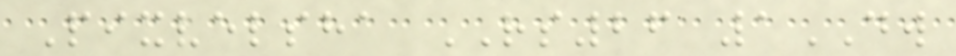Pixvelsha RS26 1DW
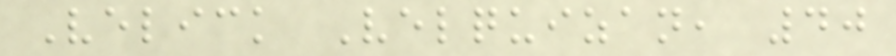Velick Velquizan, 40
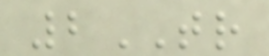2TR
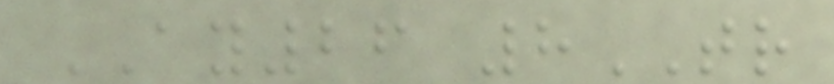AY26 8TR
